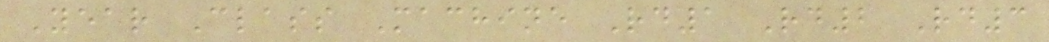Year Class Machine Rd1 Rd2 Rd3
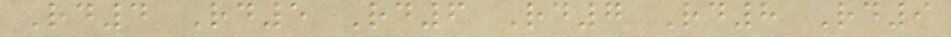Rd4 Rd5 Rd6 Rd7 Rd8 Rd9
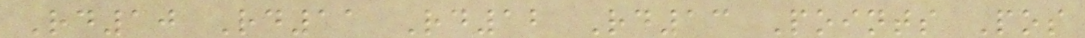Rd10 Rd11 Rd12 Rd13 Points Pos
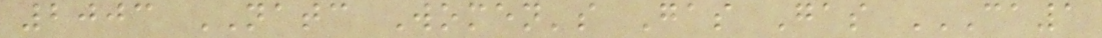2003 NATC Women's Gas Gas CA1
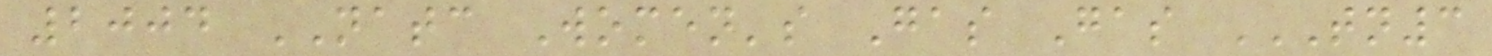2004 NATC Women's Gas Gas TN3
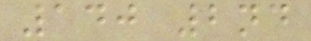140 2nd
